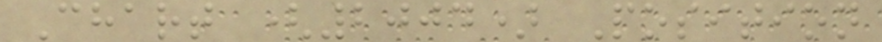Chart (2004) Position
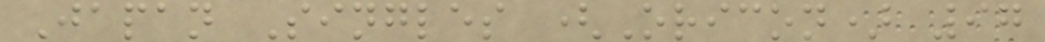Japan Singles (Oricon) 97
